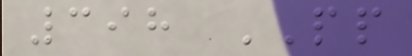398 PP
